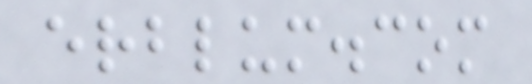erblum.com
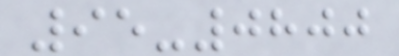95-0800
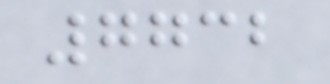7732
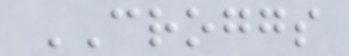CROGGS
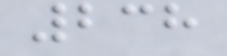238
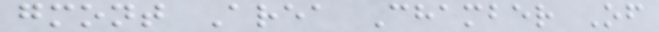gmont Area Chamber Of
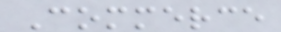Commerce
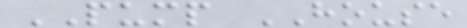PUMP HOUSE
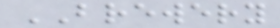BREWERY
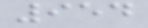954
